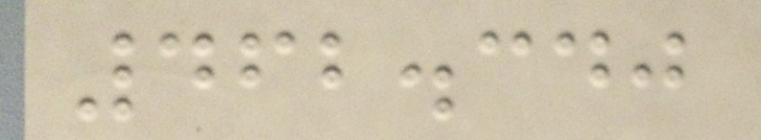462.340
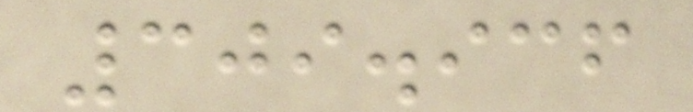309.936
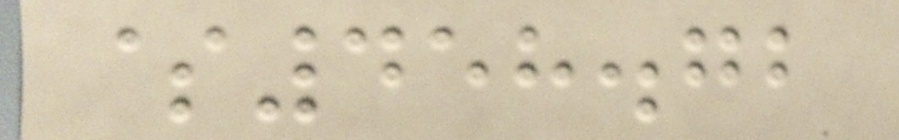$458.72
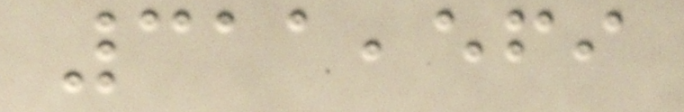311,569
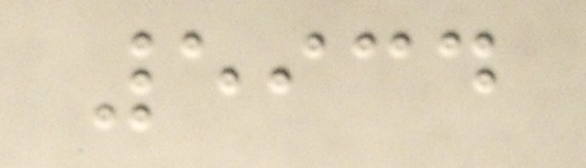5934
